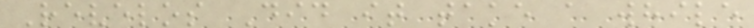Revelos Did it take a while
